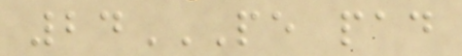24PE PAD
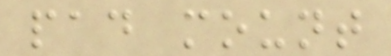pad mount
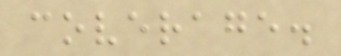coverage.
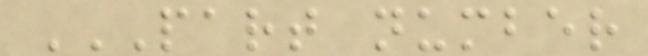PART NUMBER
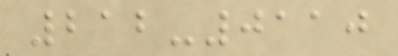212-0110
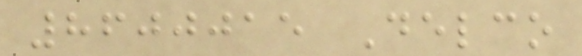8600015 Delco
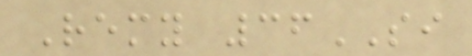Remy 36SI
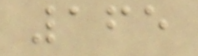165
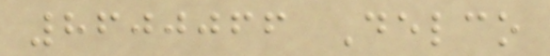8600066 Delco
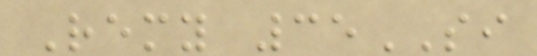Remy 35SI
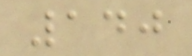140
